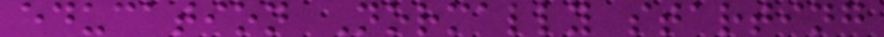education Normally starting
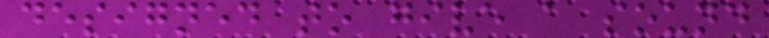designed to give a sound
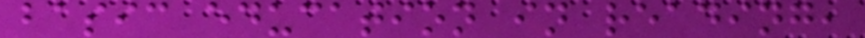basic education in reading,
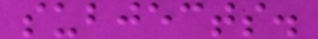subjects.
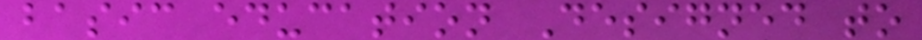basic education Designed to
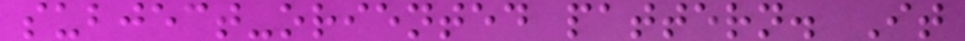subject-oriented pattern. It
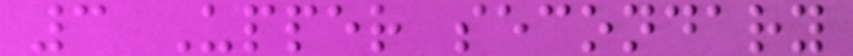3 Upper secondary
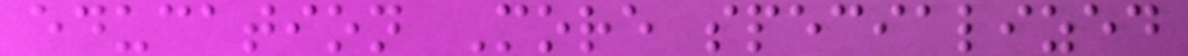education More specialized
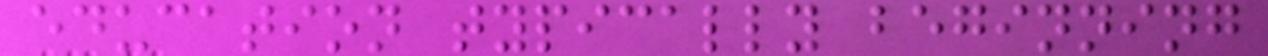education typically beginning
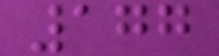177
